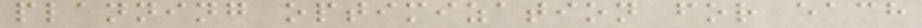planning optimization for each
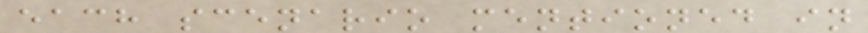each scenario mentioned in
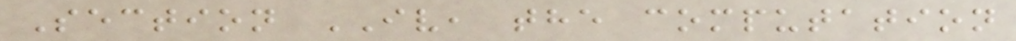Section IV, the computation
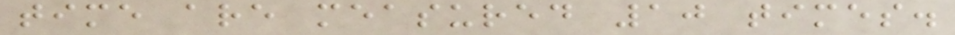time are measured 10 times.
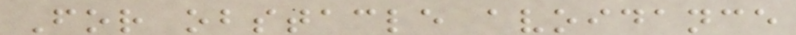For obstacle avoidance
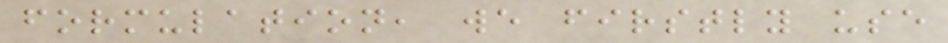formulation, we firstly use
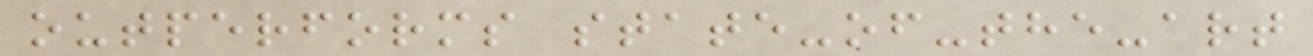outperforms state-of-the-art
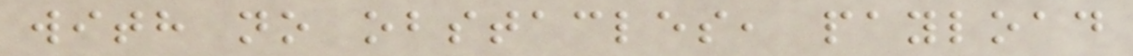with no obstacles, payload
